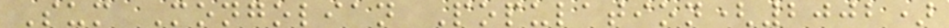Sum Mongolian Population(2002)
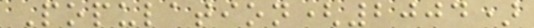Population(2004)
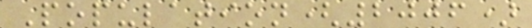Population(2006)
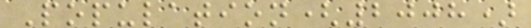Population(2008)
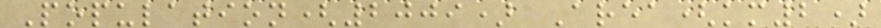Population(2009) Area(km2)
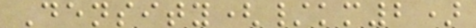Density(/km2)
